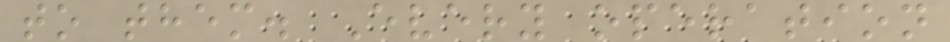to them. Every operation
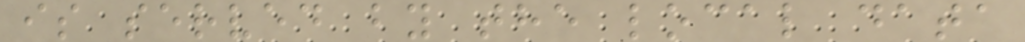is served by the local data
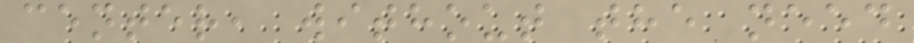center, without the need
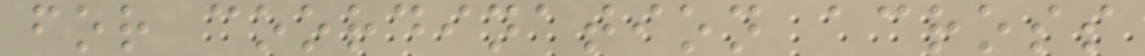for coordination across
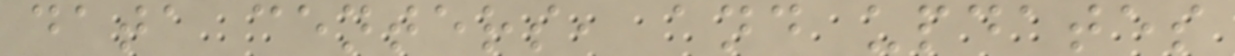data centers, and updates
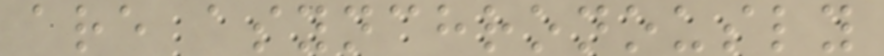are asynchronously
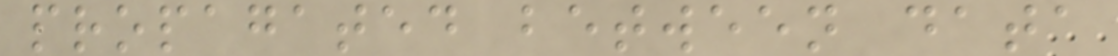propagated between data
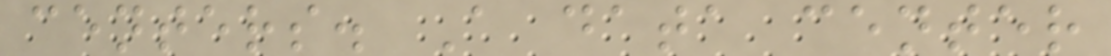centers. A data center
